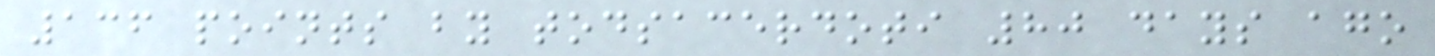136 points by todsacerdoti 80 days ago
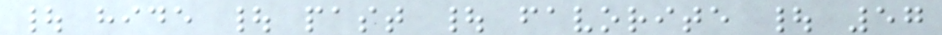| hide | past | favorite | 57
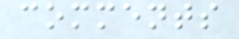comments
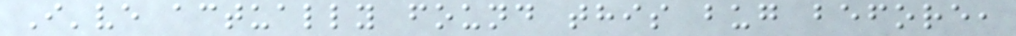I've actually found this bug before,
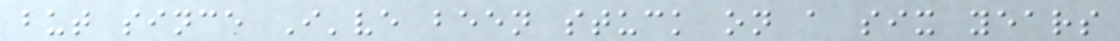but since I've been stuck on a six years
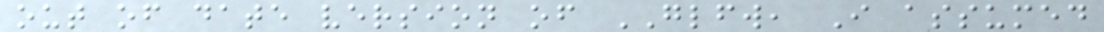out of date version of GLFW, I assumed
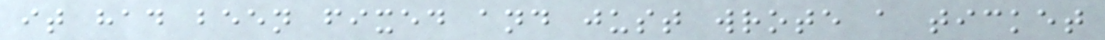it had been fixed and just wrote a ticket
